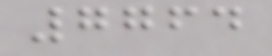7764
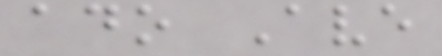ado Ave
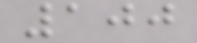100
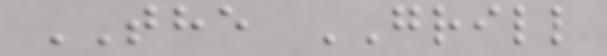THE GRILL
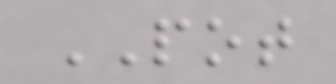POT
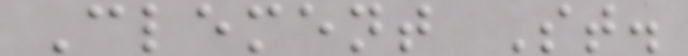Clement St.
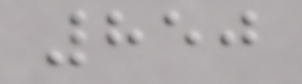850
